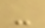-
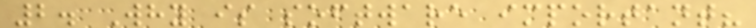2. Why is software important?
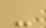-
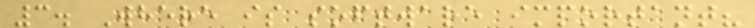3. Where is software important?
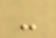-
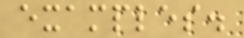examples.
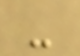-
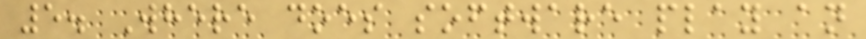5. Where does software play an
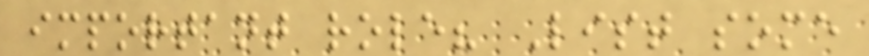important role? List some
